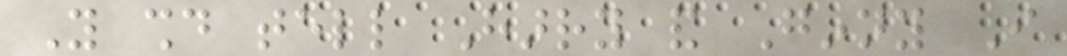You should tell Harry and Ginny I
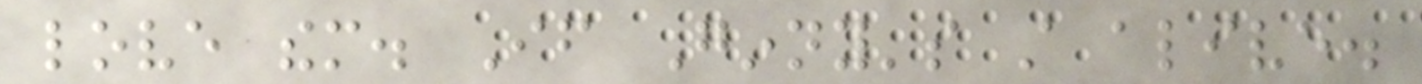love them. If Ginny's still alive.
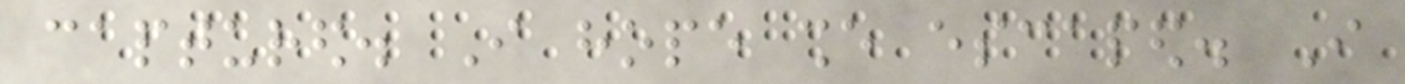captured. I hope she escaped. I
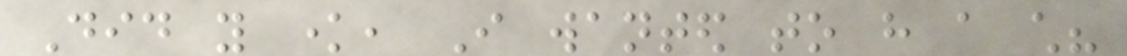Did you know, I wanted to have a child?
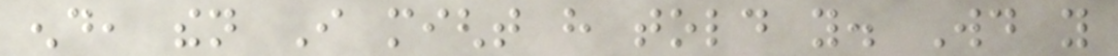end, then I might have told you. Would you
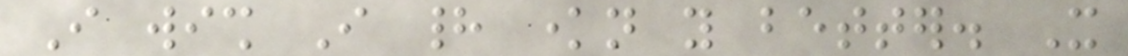I wish I had known you better. It
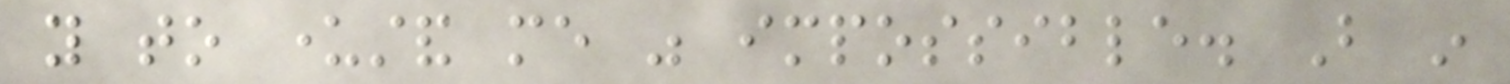you to understand me was impossible. But in
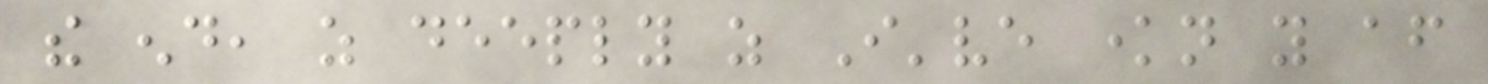the end, as deeply as I've known you after
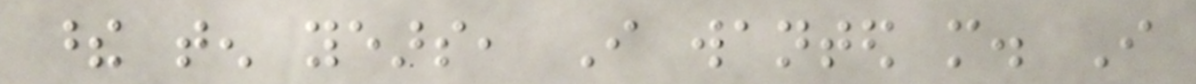these ten years, I wanted more. I
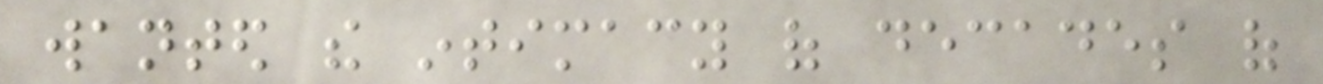wanted the intimacy of decades of
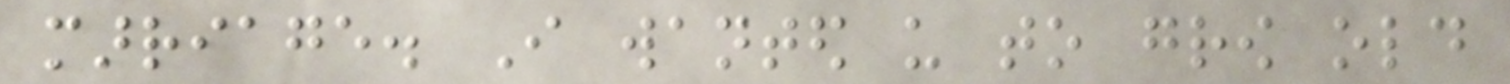marriage. I wanted us to grow old
